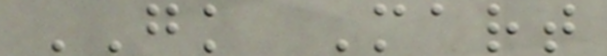GK Mart
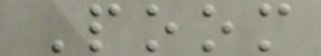Poom
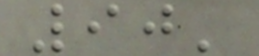90'
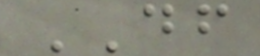DF
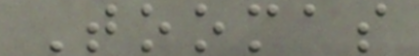Toomas
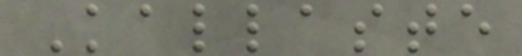Kallaste
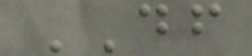DF
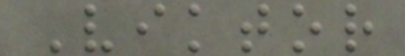Viktor
